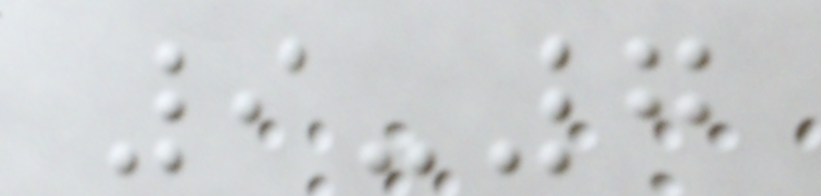9-7
